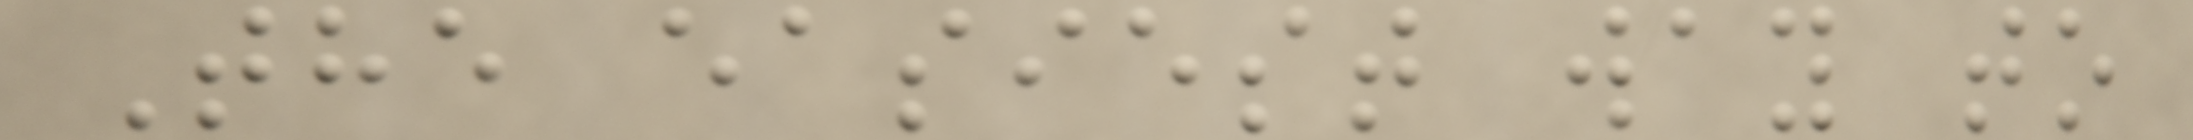The easiest way to
